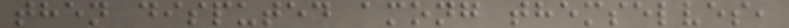then disputed among themselves,
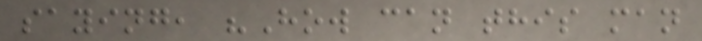saying, "How can this man
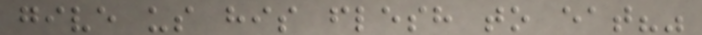give us his flesh to eat?"
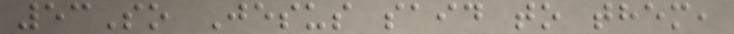53So Jesus said to them,
